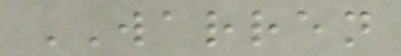WARREN
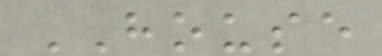HOUSE
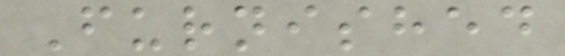Furnished
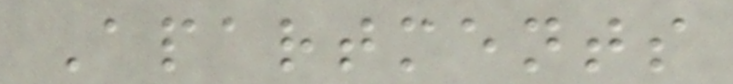Apartments
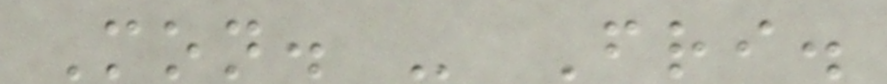Mon. - Fri.
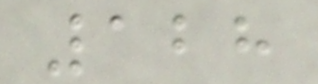128
